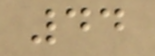44
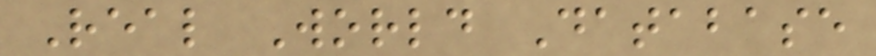Real World Database
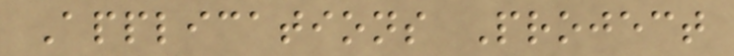Applications Project
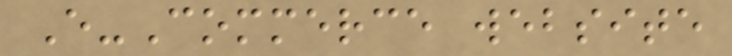E-Commerce website
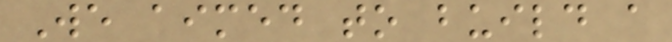We aimed to build a
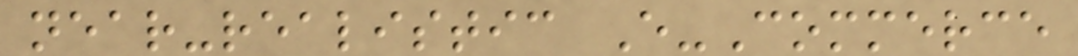near-realistic E-Commerce
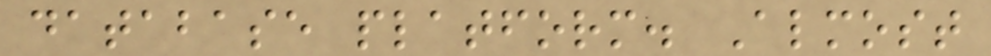database platform. Almost
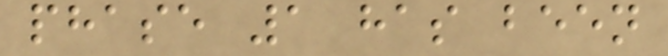phase 1 has been
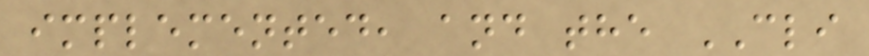implemented, and the CLI
